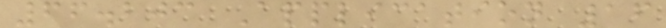66.203 Application 16
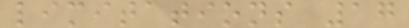limitations 17
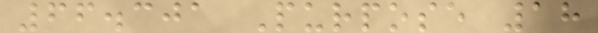66.301 Purpose 18
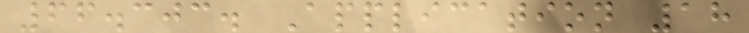66.303. Application 18
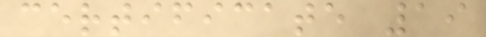certificate 19
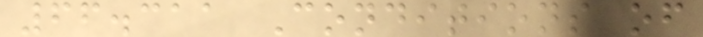66.311 Conditions of
